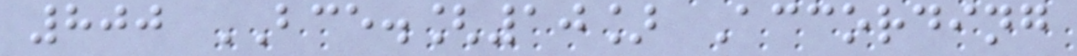800 BCE.[10] According
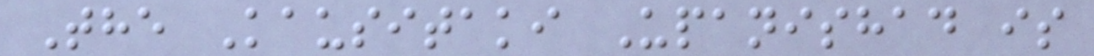The Kausitaki Upanishad is
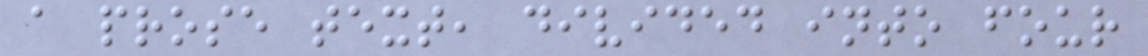a prose text, divided into four
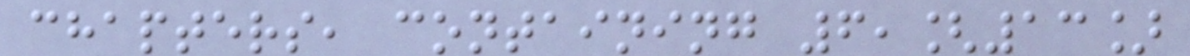chapters, containing 6,[13]
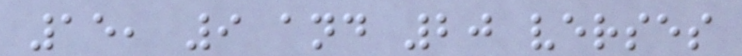15, 9 and 20 verses
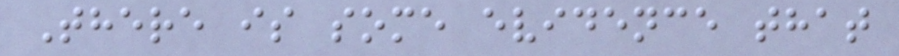There is some evidence that
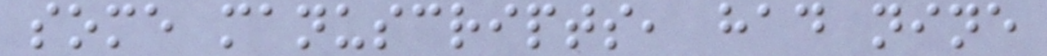some manuscripts, had nine
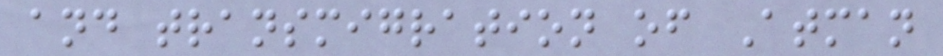and transmigration of Atman
